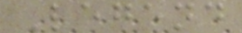Legend
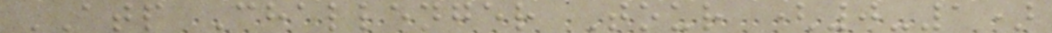ATP Challenger Tour (0-1)
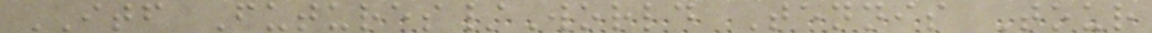ITF Futures/World Tennis Tour
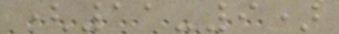(11-9)
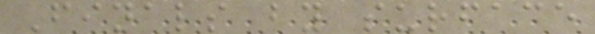Finals by surface
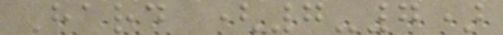Hard (7-7)
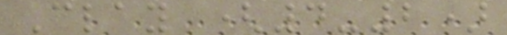Clay (4-2)
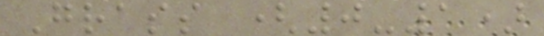Grass (0-1)
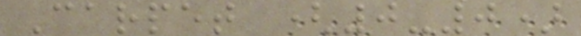Carpet (0-0)
